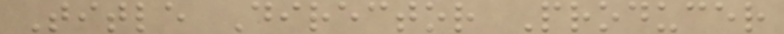Title Director Producer
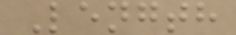Length
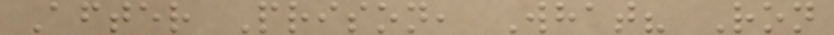After Prison, What? Ron
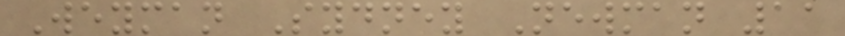Weyman Sydney Newman 11
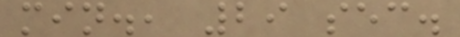min., 29 sec.
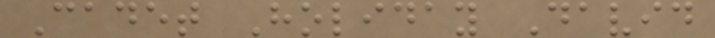Cadet Holiday David
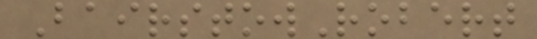BairstowRobert
